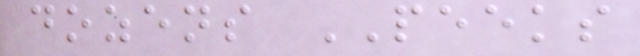dozens PEEKS
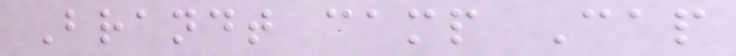Brandt camp Cap
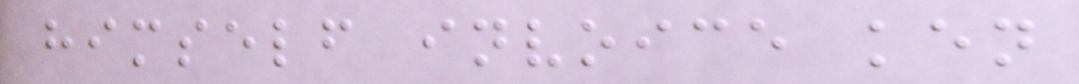himself invoice ken
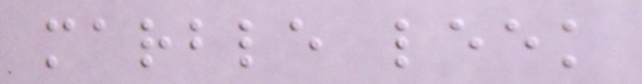marble leek
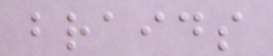braids
